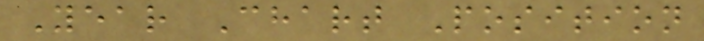Year Chart Position
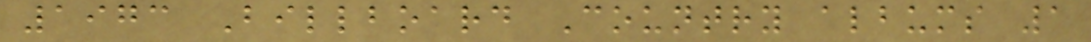1973 Billboard Country albums 1
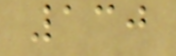130
